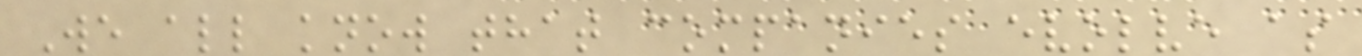We all know that companies evolve as
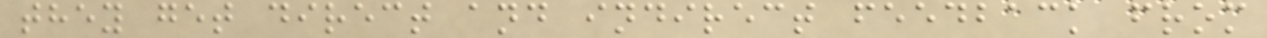they get direct and indirect feedback from
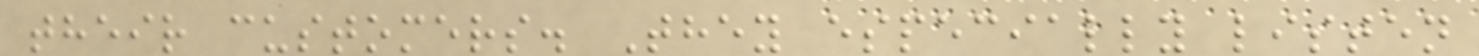their customers. They especially listen
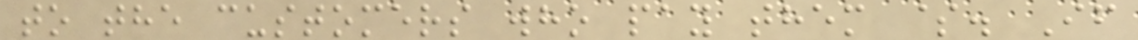to the customers who pay them $. If
